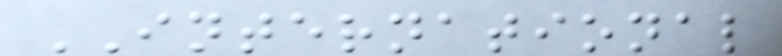INTERNATIONAL
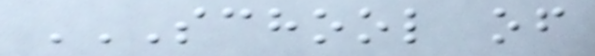SCHOOL OF
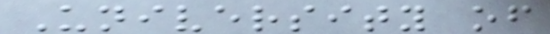University of
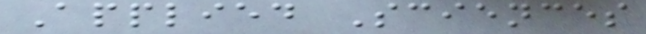Applied Sciences
